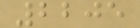2205
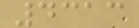4313
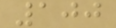100
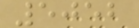5052
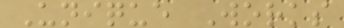Unique Works
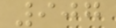907
